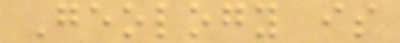Geology is
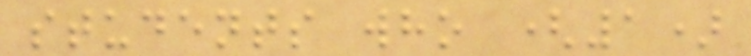students who (1)
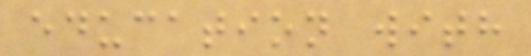education with
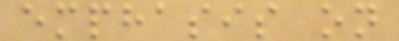emphasis on
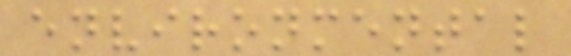environmental
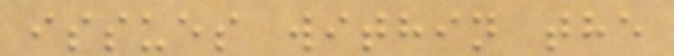issues within the
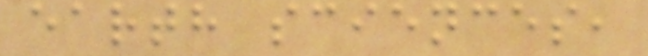earth sciences,
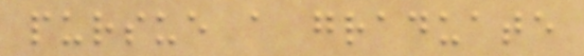pursue a graduate
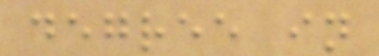degree in
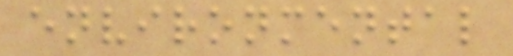environmental
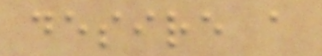desire a
